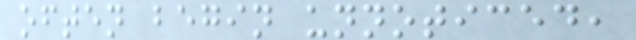often begin unnoticed,
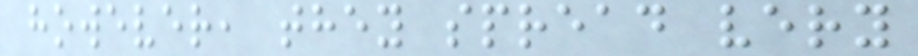however, they spread very
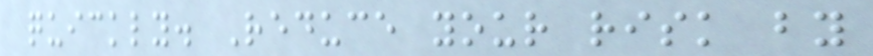quickly. Reduce your risk by
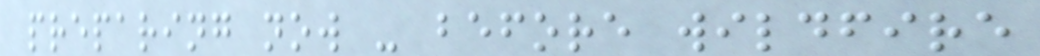preparing now - before wildfire
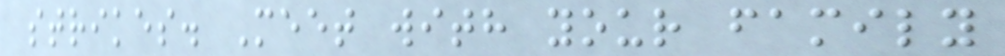strikes. Meet with your family
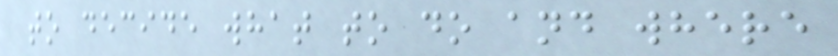to decide what to do and where
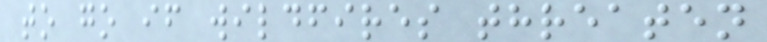to go if wildfires threaten
